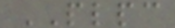PLPC
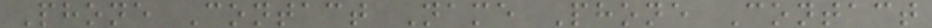Phone Contact Name Phone Contact
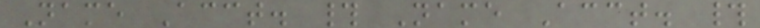Name Acct. # Name Acct. #
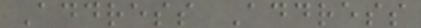Address Address
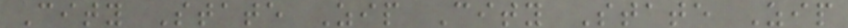City State Zip City State Zip
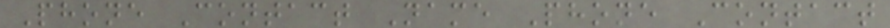Phone Contact Name Phone Contact
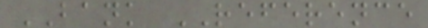BANK REFERENCE
